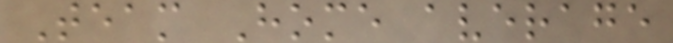Team Home average
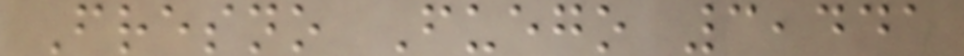Fresno Fuego 3,441
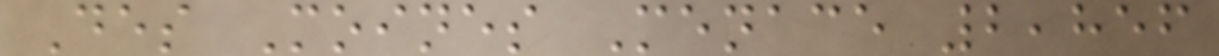Des Moines Menace 2,856
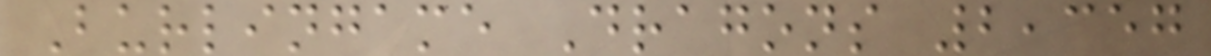Burlingame Dragons 2,357
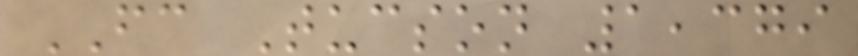FC Tucson 1,379
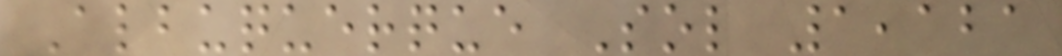Albuquerque Sol 1,121
